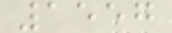1557
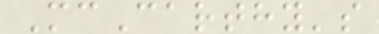McCarthy's
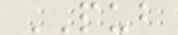PUB
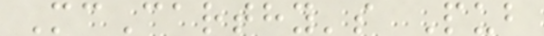McCarthy's Pub
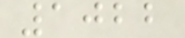1022
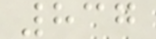837
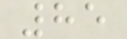85
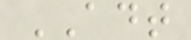ADT
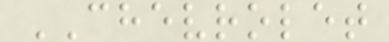CHEVROLET
